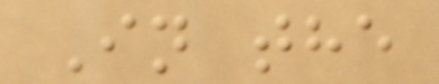In the
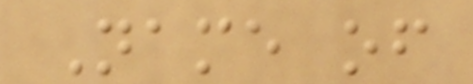Name of
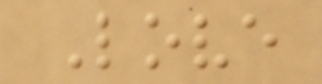Love
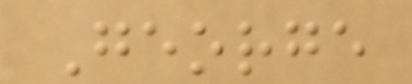George
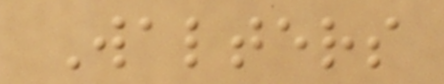Walters
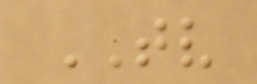TV
